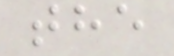the
